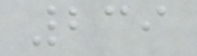239
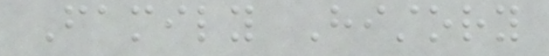Family History
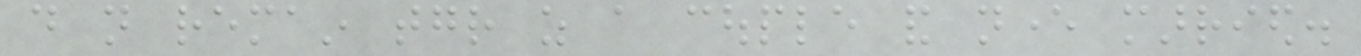do not remain together as a couple and never married.
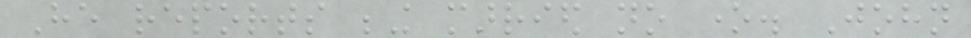He reports being married no one. John
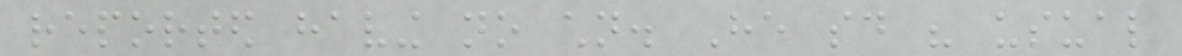reported having no children. He said his usual
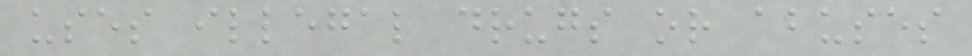uses illegal drugs or abuses
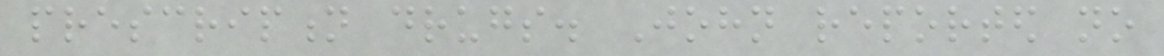prescription drugs. John reported no
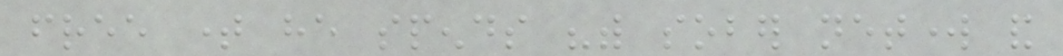free time he spends "with sober network and
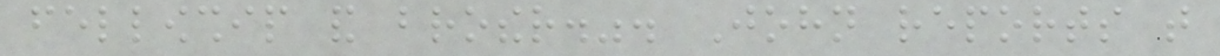fellowship and brother.". John reports that
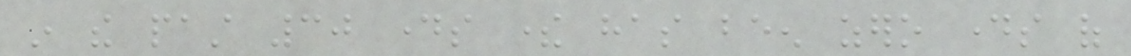in the past 30 days there has been zero days of
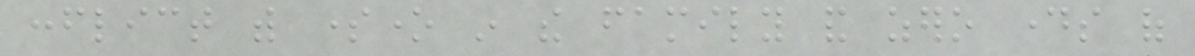conflict with someone in the family and zero days of
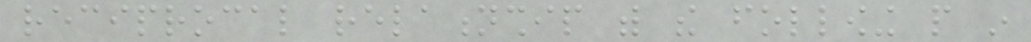reciprocal relationship with the following people in
